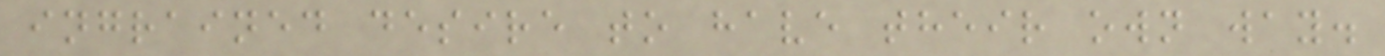ingrained desire to have their own way.
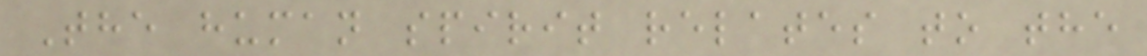The human spirit relates to the
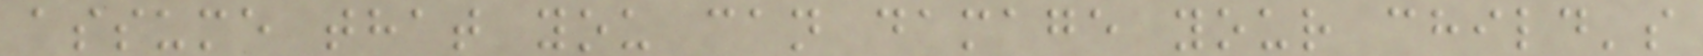assume that you can damage your child's
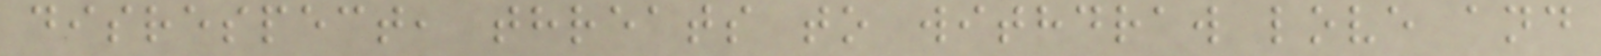disrespect, threats to withdraw love and
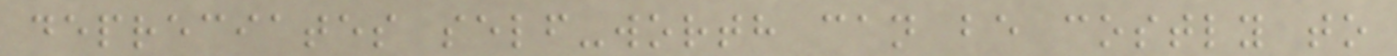depreciates self-worth can be costly to
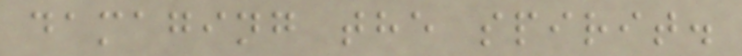damaging the spirit.
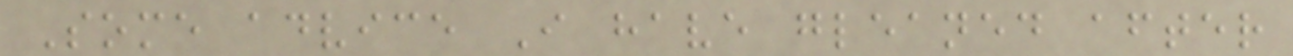Some advice I have gleaned after
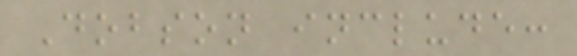Dobson include:
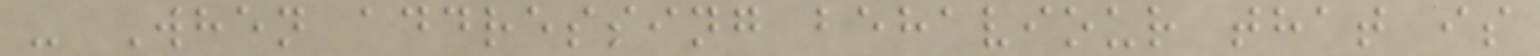- When addressing behaviour that is
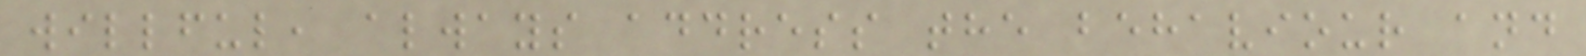willful, always address the behaviour and
